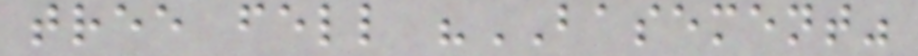tree fell "BASEMENT"
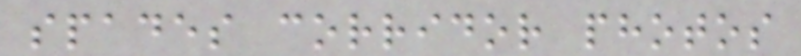spades corridor photos
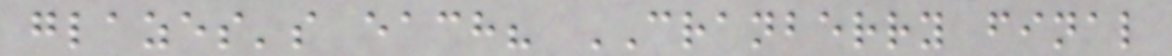glazes's each? CRANBERRY final
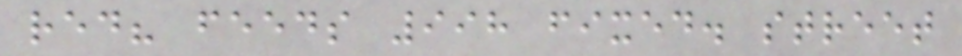red? feeds 998 fixed. street
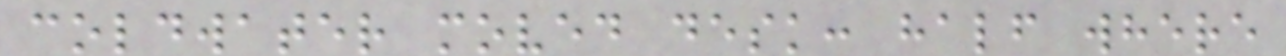coldwater moved desk: half where
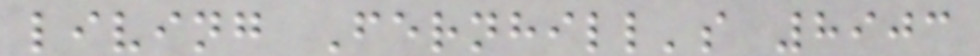living Fernhill's 8903
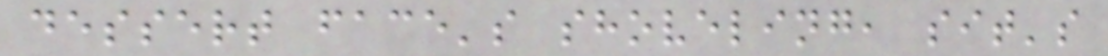dessert face's shoveling, sit's
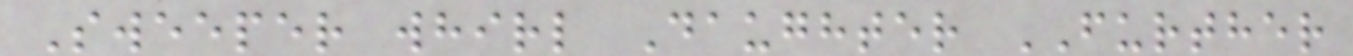Sweeper whirl Daughter FURTHER
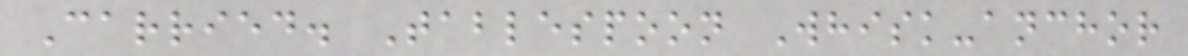Carried. Tablespoon Whisk-anchor
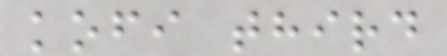kofi third
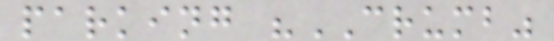parking "CRUMB"
